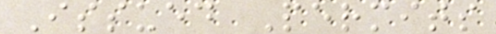Issued Permits
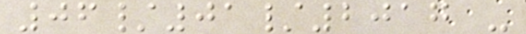06/01/2017 -
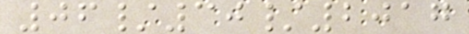06/30/2017
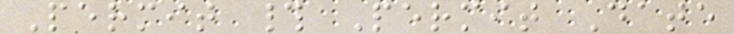Permit # Permit Date
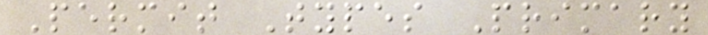Permit Types Primary
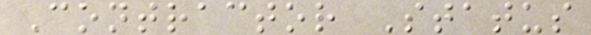Contractor Status
